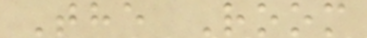The Room
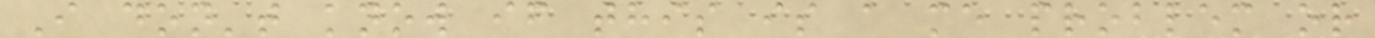I don't know if this is a me problem or
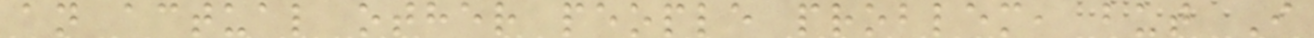an actual other people problem, but I
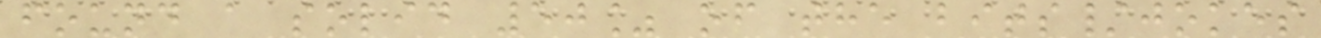found a solid 50% of the bits/jokes
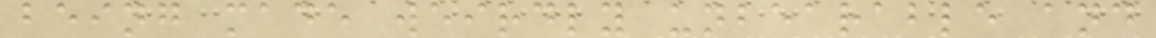being made weirdly unbearable and
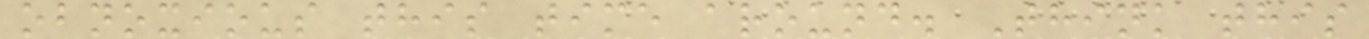obnoxious this time around. Think this
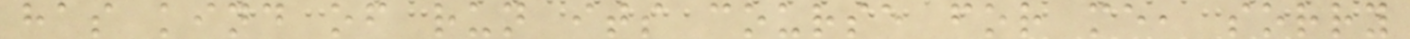has kind of run its course for me, sorry
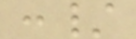:/
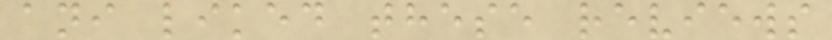ani liked these reviews
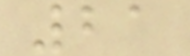21
